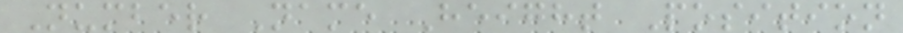Number Name Height Position
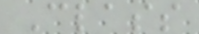Class
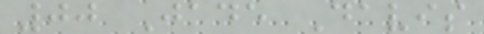00 Jade Davis
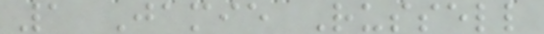1 Jamie Russell
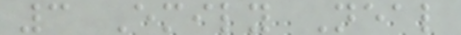3 Emily Neal
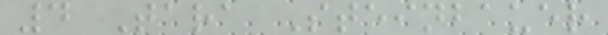4 Tara Steinbauer
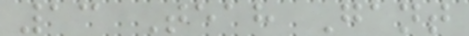13 Teah Gant
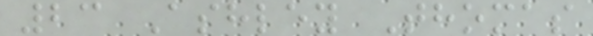23 Ashley Thomas
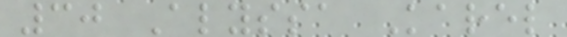30 Alyssa Karel
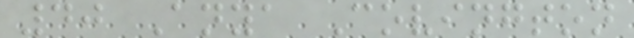40 Anya Covington
